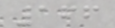166
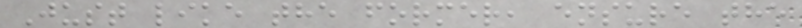Just like the former, ensure the
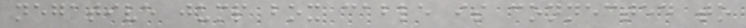negative jump box cable is connected to
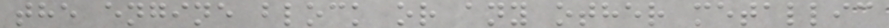the engine block or any other metallic
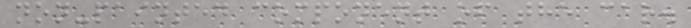non-painted component of the car.
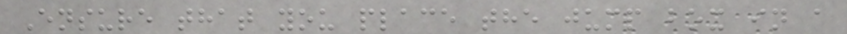Ensure that you place the jump box in a
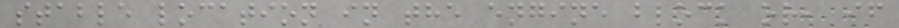stable location in the engine block or, if
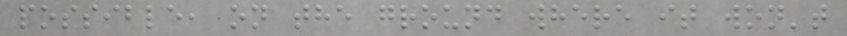possible, on the ground where it won't
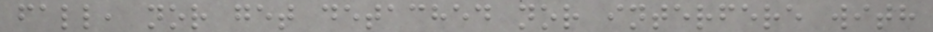fall, nor get detached nor interfere with
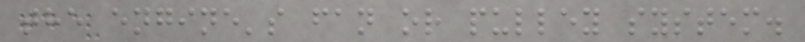the engine's fan or pulley system.
